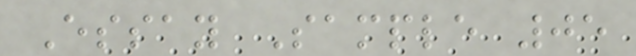Essay Sample 05
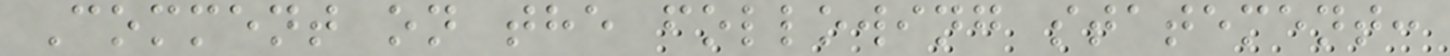Comment on the following statement:
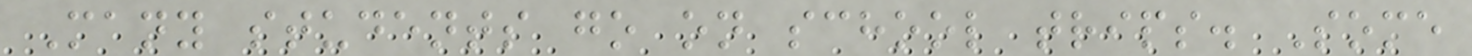Many students go on school trips. Some
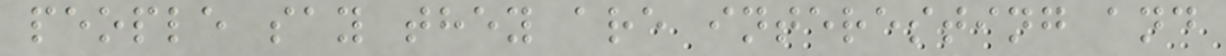people say they are interesting and
